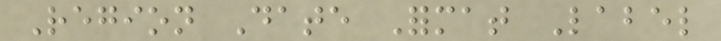Region Date Format Label
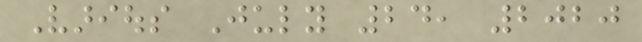Various July 24, 2020
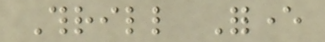Thrill Forever
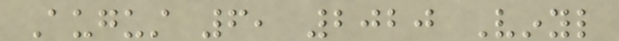August 6, 2020 Vinyl
